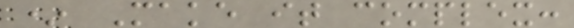* Make it complex:
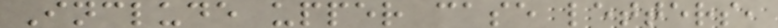Include upper case letters,
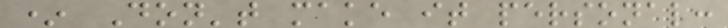* Don't make it personal:
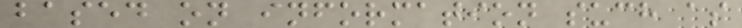based on information such as
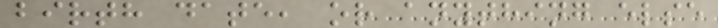birth date, or anything else
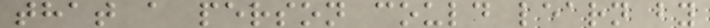that a person could learn by
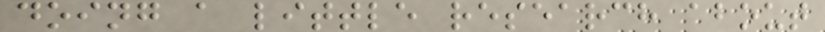doing a little research about
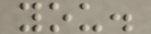you.
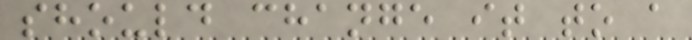should change it to a
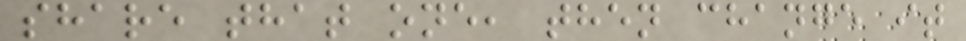share that one, then change it
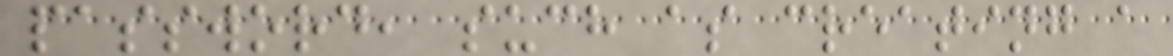password, such as creating a
